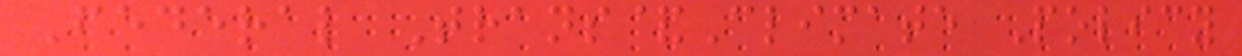Federal Trans&Climate Policy
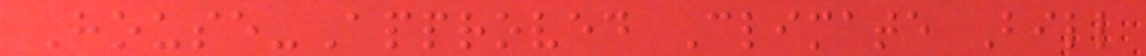House-Approved Climate Bill
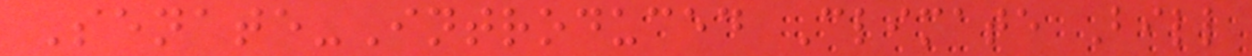Senate-Introduced Climate Bill
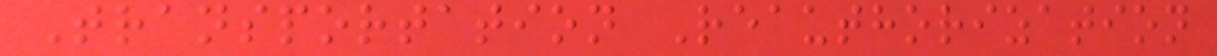Transportation Reauthorization
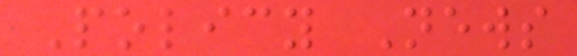Policy News
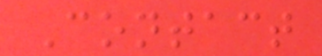Contact
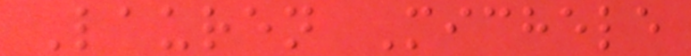Lauren Michele
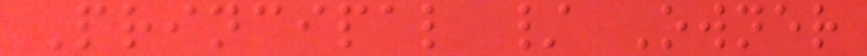Principal / Owner
